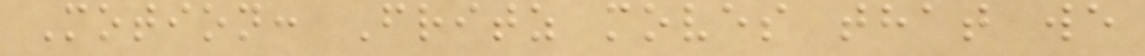Motion: Fritz moves that we
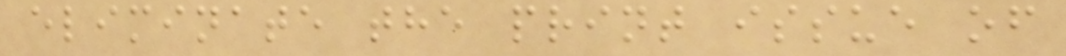eliminate the print issue of
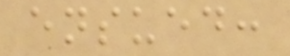ensued:
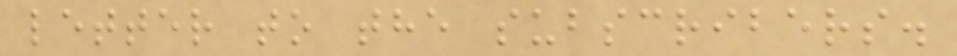letter to the subscribers.
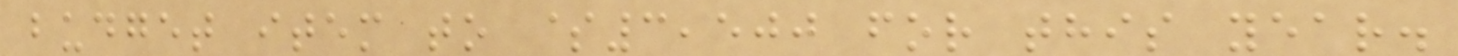budget item to $3,500 for this year.
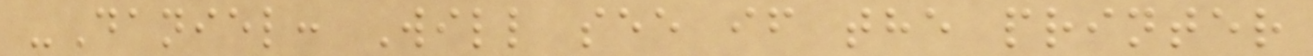-Daniel: Will see if the printer
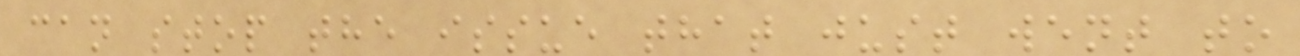can stop the issue that just went to
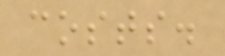costs.
